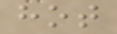hot
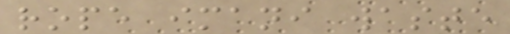rope imani waste
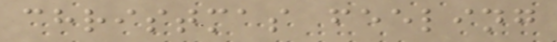christmas feeling
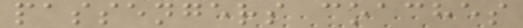passengers coaches
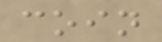coin
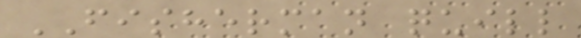FISHERMAN quill
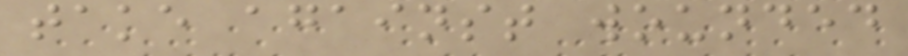take against wounded
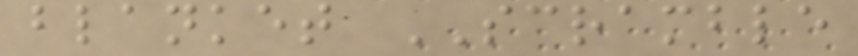blanket SCRAMBLE
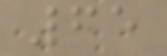65
